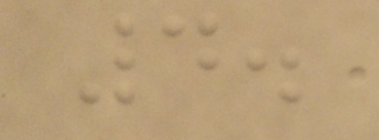4.
